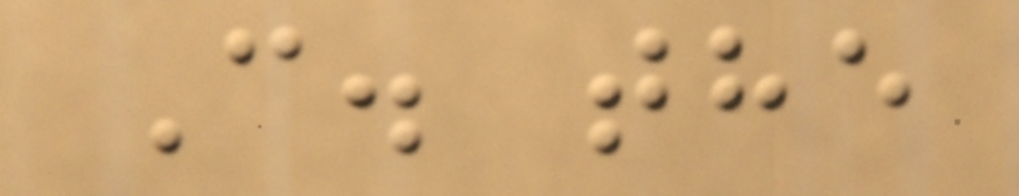C. the
